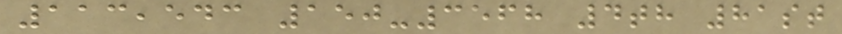113,543 150-3568 4th 81st
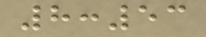8:53
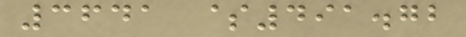3641 $491.72
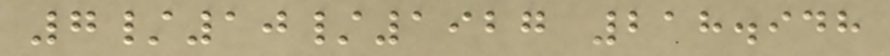7/10/1927 218.948
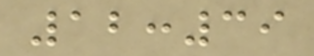12:39
